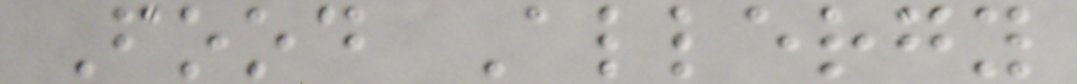Food Allergy
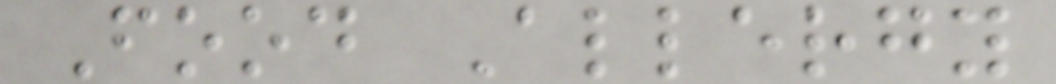Food Allergy
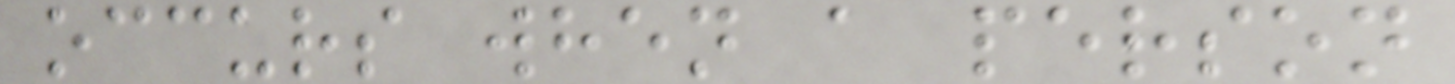occurs when a person
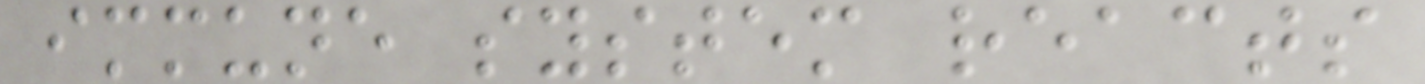immune system reacts
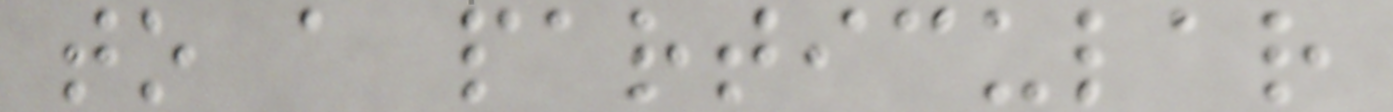to a particular
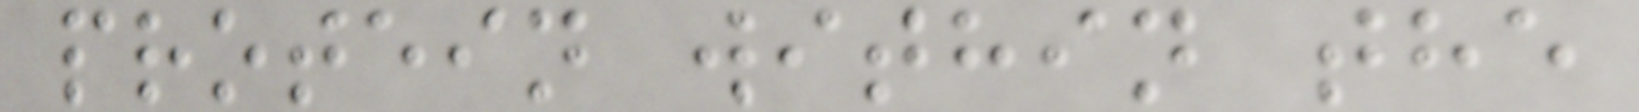protein within the
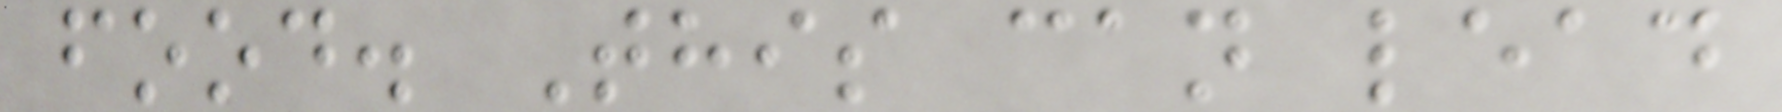food. This can lead
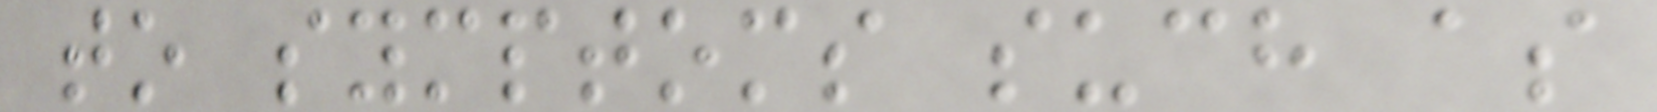to symptoms such as
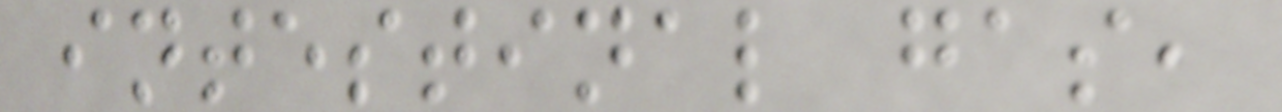intestinal gas,
